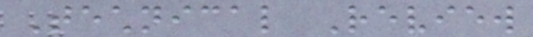Technical Review
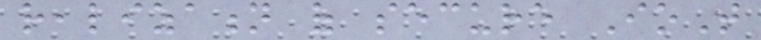realization of secure IoT
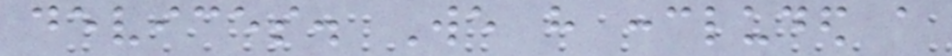devices. We have concluded a
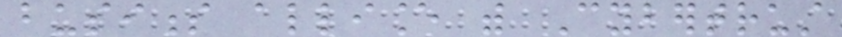business alliance with Cybertrust
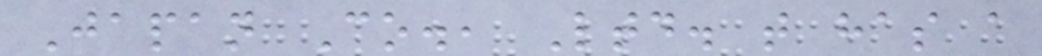Japan Co., Ltd. that has a
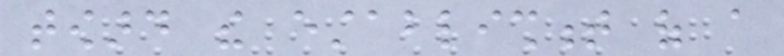toward the establishment of a
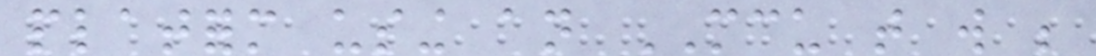platform using an MCU that will be
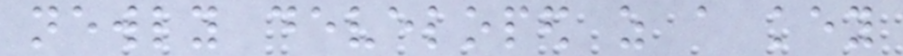newly developed as a key
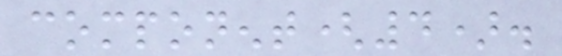component(4).
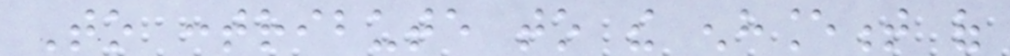To contribute to the enhancement of
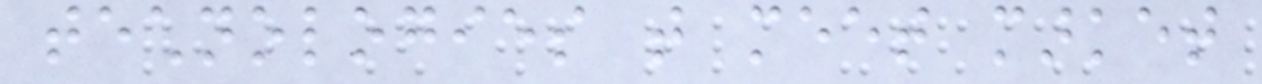technologies that meet market
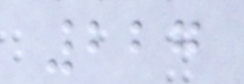227
